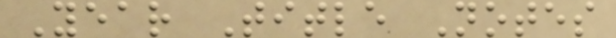Year Title Notes
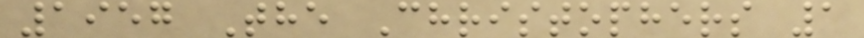1957 The Christophers 1
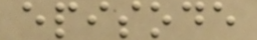episode
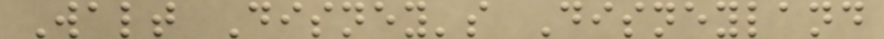Walt Disney's Disneyland
